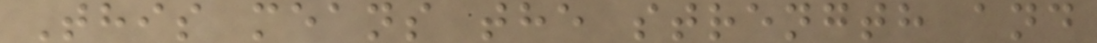This means the strength and
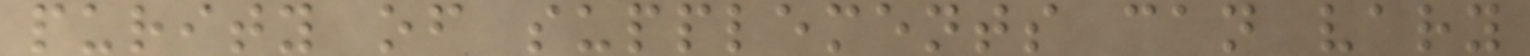purity of supplements can vary
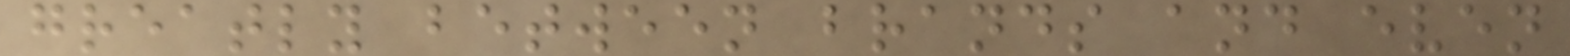greatly between brands and even
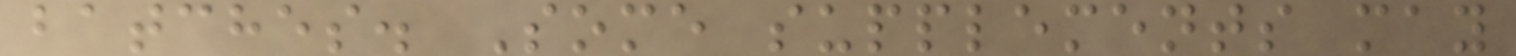batches. Some supplements may
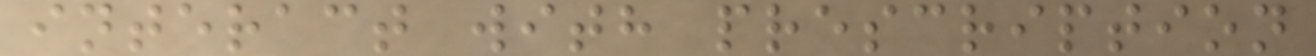interact with prescription
